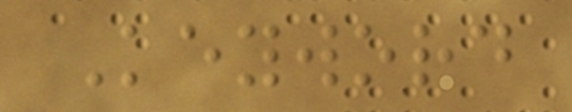Keyword
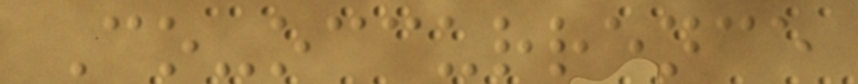Co-occurrence
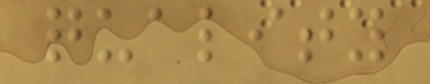quality
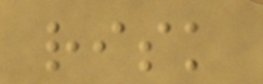risk
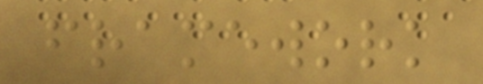framework
